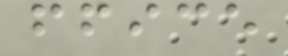ffice
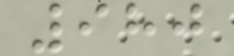980
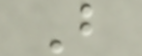B
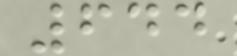644
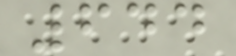644
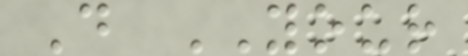D YOUR
